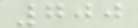700
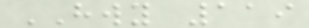HWY 119
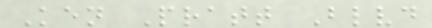Ken Pratt Blvd
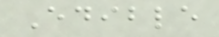Edible
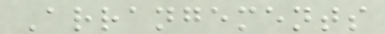Arrangements
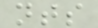nts
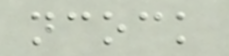ncock
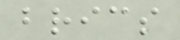brics
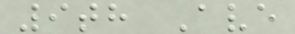9th Ave
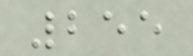255
